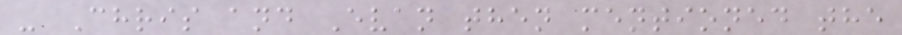- Chris and Evan then mentioned the
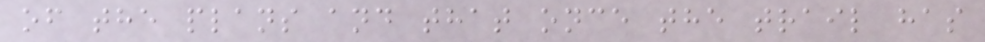of the plans and that once the trail has
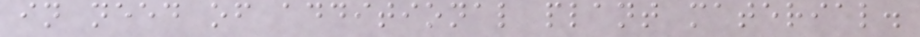in need of additional plant material.
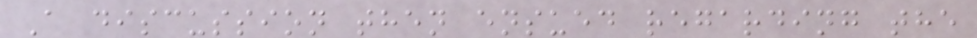A discussion then ensued regarding the
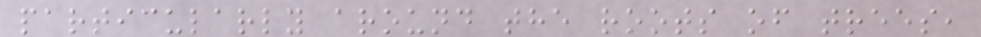particularly around the roots of trees,
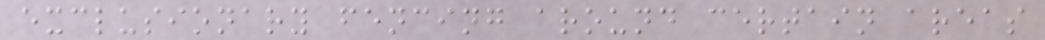exclusionary fencing around certain areas
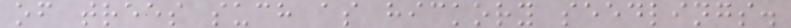of trees such as hickory seedlings.
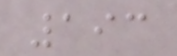193
